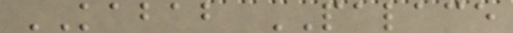KABAB PALACE
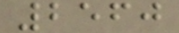2560
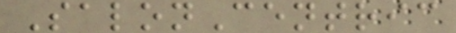SalonCentric
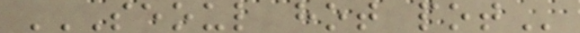SEOUL HOT POT
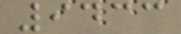9433
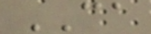CA
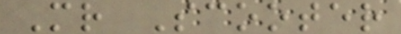Mr Scooter
